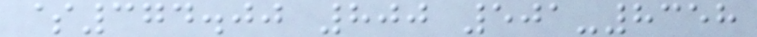$374.00 800 501-8358
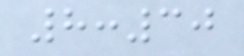8:30
